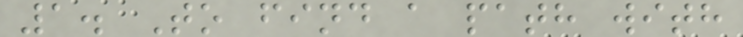1. To find a path with
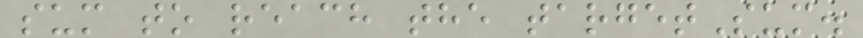sum to reach the targetSum.
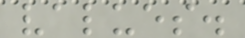values.
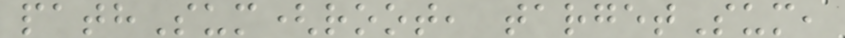pathSum(root, targetSum,
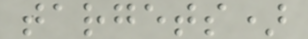targets)
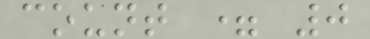count = 0
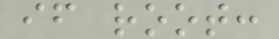if root:
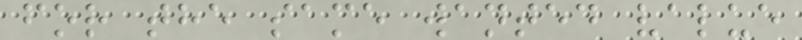for the same wanted value
